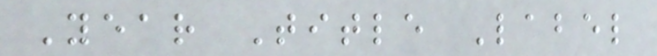Year Title Label
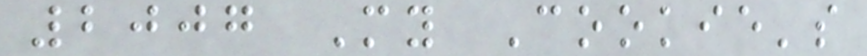2007 My Cookie's
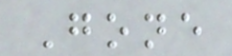Gone
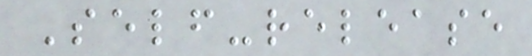Self-release
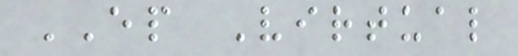EP Virtual
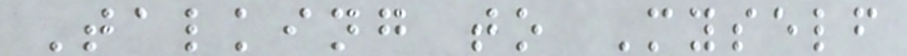Talking to Myself
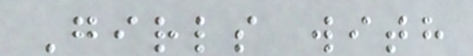Girls with
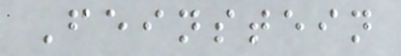Feinstein
